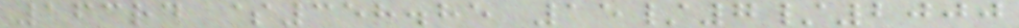163rd $358.85 15/7/2000
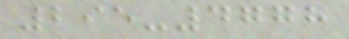295-4778
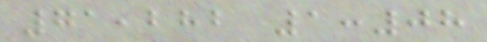71,282 1:08
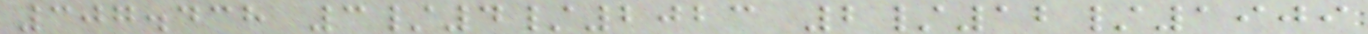307.438 3/4/2023 2/12/1909
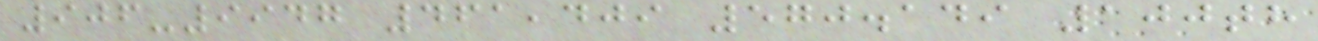906-9947 461,409 570.149 100th
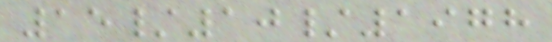15/10/1978
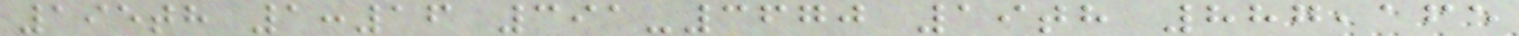195th 1:16 391-3670 19th 887,165
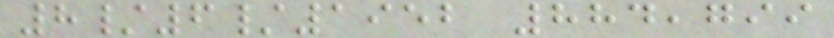8/6/1952 884,799
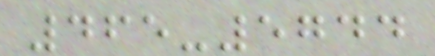465-5744
